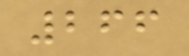266
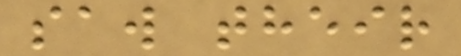saw their
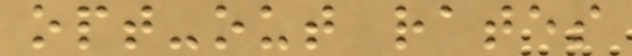opt-out rates
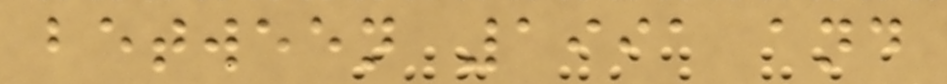between 1991 and
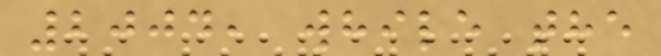2004, while the
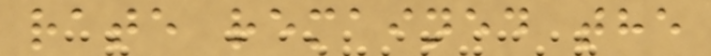rate remained the
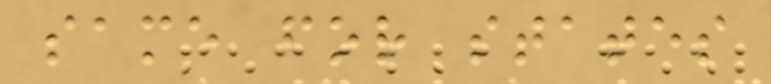same for states
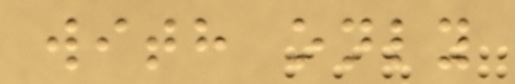with only
